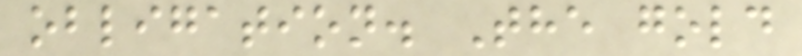obligation. The gold
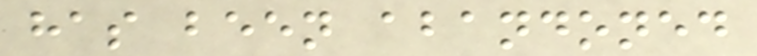has been abandoned
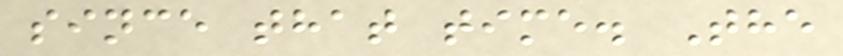since that time. The
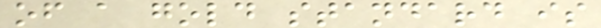of a gold standard is
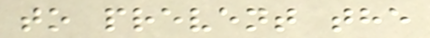to prevent the
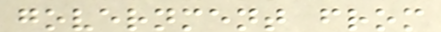government from
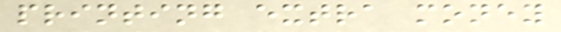printing extra money
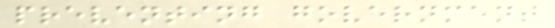preventing government
